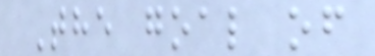The goal of
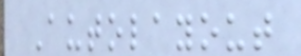Autolayout
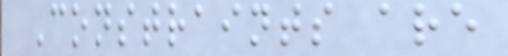Constraints are
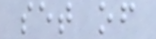set of
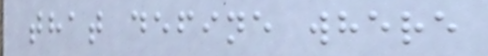that define where
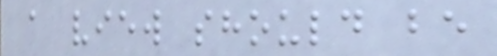a view should be
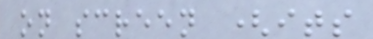on screen (its
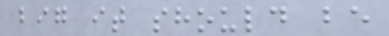big it should be
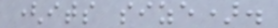(its size).
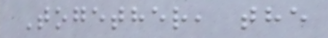Together, the
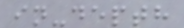in-depth
